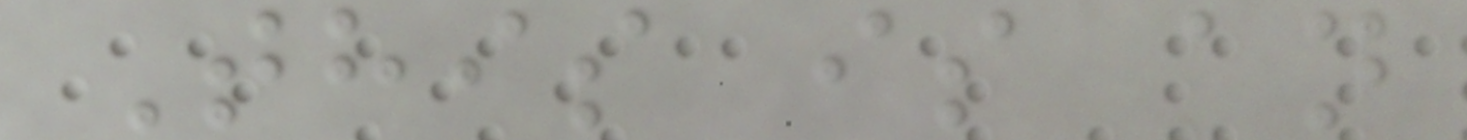This is an
